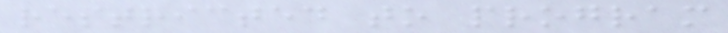restricted to program
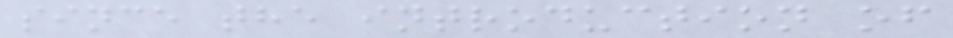since the introduction of
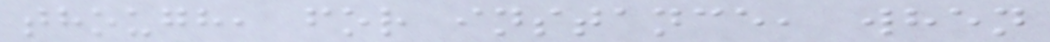though, for instance, when
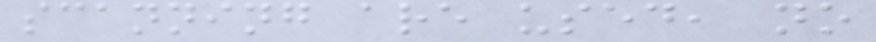scanning are used, no
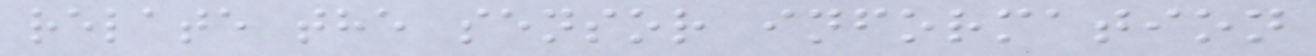relate the sensor information
